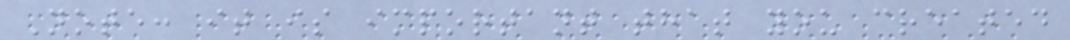Note: it is important that you created
